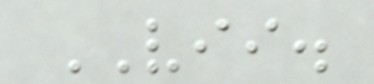VII.
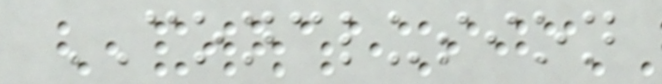CONCLUSION
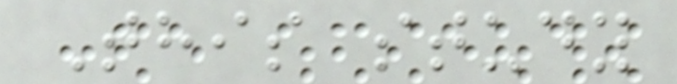This study
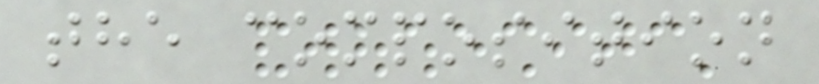the composition
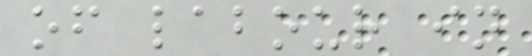of labour in
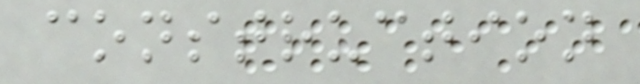construction
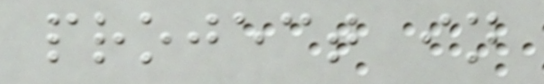project in
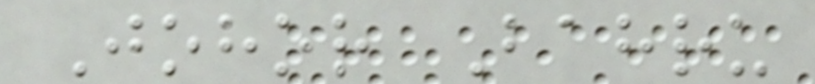Johor Bahru
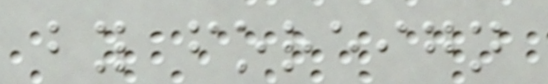by foreign
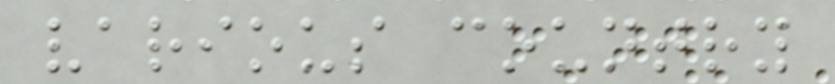various country
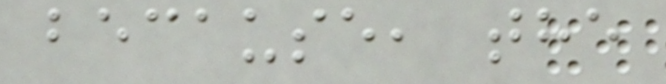because, the
